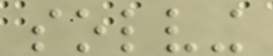solving
